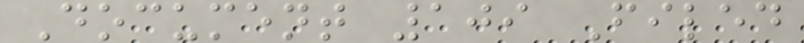Document 109 Filed
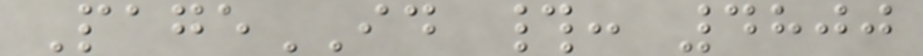PageID #: 4800
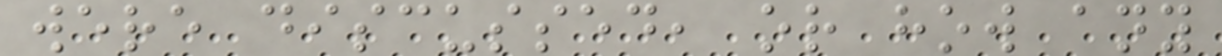were discussed, or how any
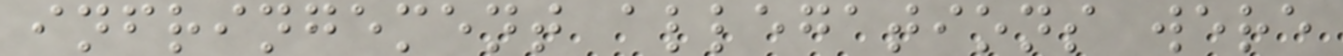infringement allegations were
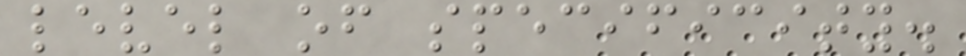level of specificity.
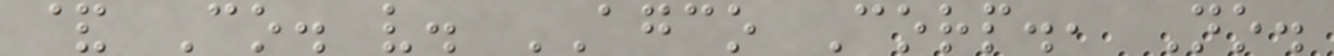& Co. v. AGCO Corp., No.
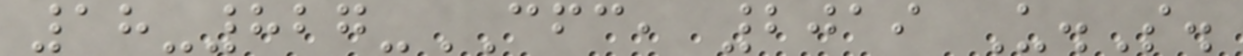18-827-CFC, 2019 U.S.
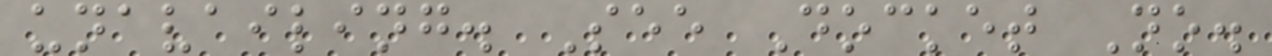unavailing. See Docket No.
